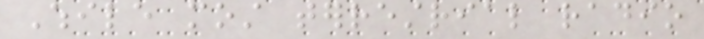While most terrestrial radio
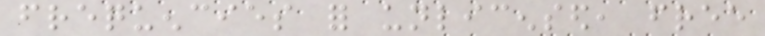frequencies for unlicensed, free
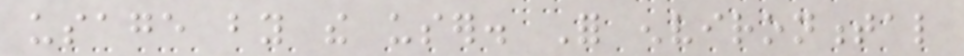usage by the user. For environmental
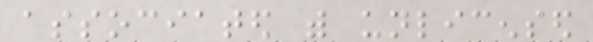associated with unlicensed
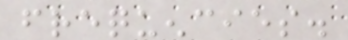frequencies.
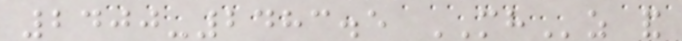2400-2483.5 MHz and
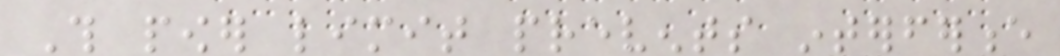This power limit prevents interference
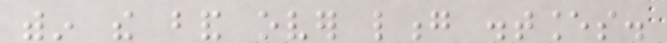within the band over long distances.
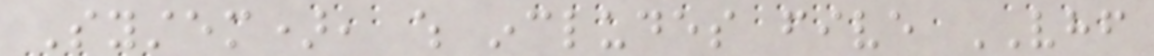System), which includes five VHF
